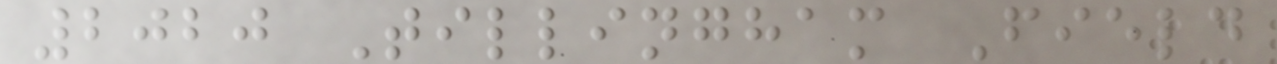2020 Tillingham Field
